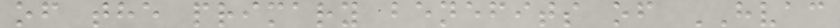of the primary benefits of HVAC
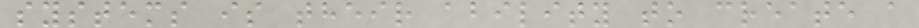systems is their ability to create a
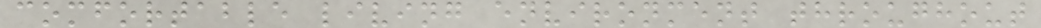comfortable living environment throughout
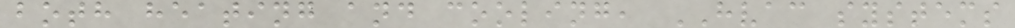both heating and cooling, HVAC systems
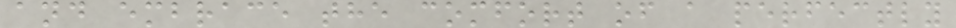and embrace the comfort of a perfectly
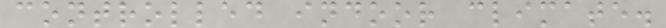controlled indoor climate.
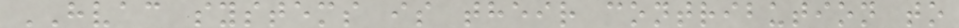HVAC systems is their contribution to
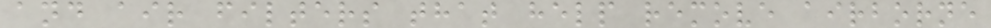and air filters that help remove airborne
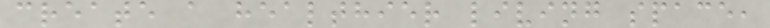create a healthier living space,
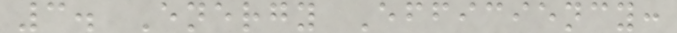3. Energy Efficiency:
